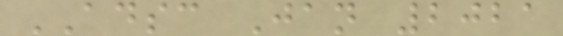ADSC Jan 2021
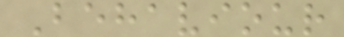Behaviour
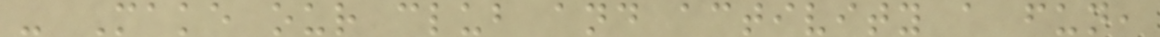- Make our club and activity a fun,
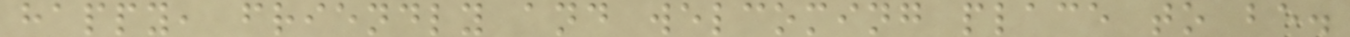happy, friendly and welcoming place to be.
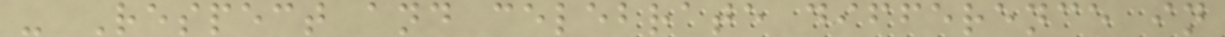- Respect and celebrate difference in
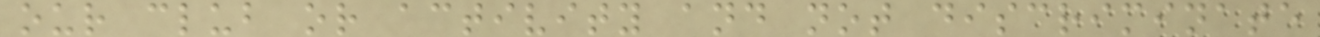our club or activity and not discriminate
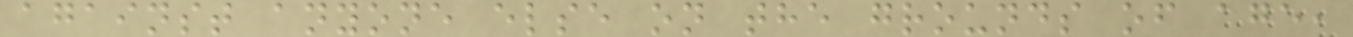against anyone else on the grounds of age,
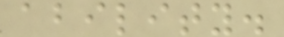ability.
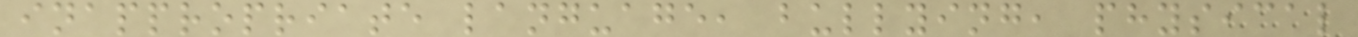inappropriate language, bullying, physical
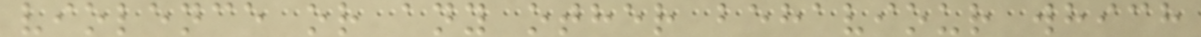violence or any other behaviour which
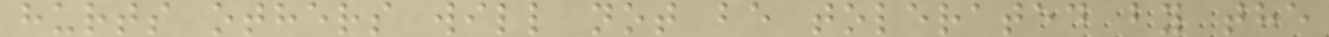hurts others will not be tolerated by the
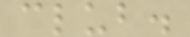club.
